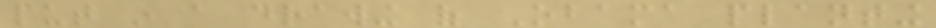put in a drawing of Obama planting
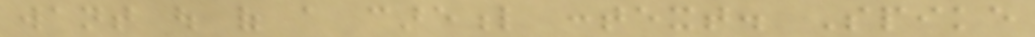want out of a careful context. Spike
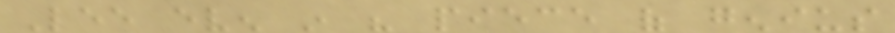Lee even in his piece of genius
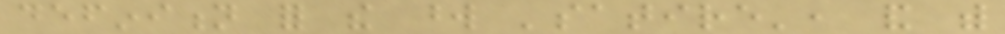definition for the word 'satire', and with
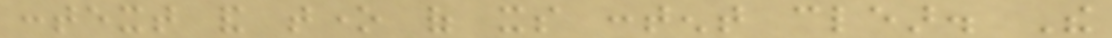context and tone of its content clear. The
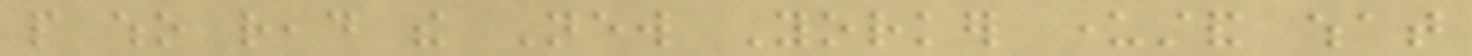people who read the New Yorker understand what
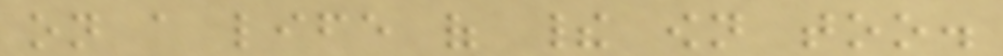on a life of their own too.
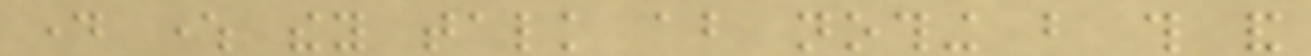day where they talk about nothing but this and
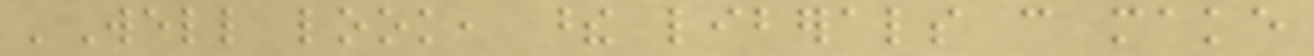'Well look, these liberals can make
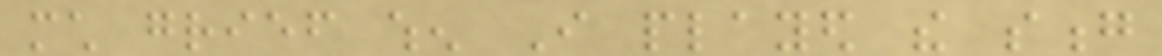much grief when I played the song
